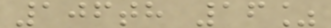106th 16%
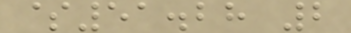$51.28 2
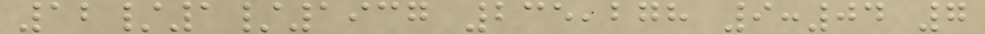12/1/1937 235,278 9:04 7
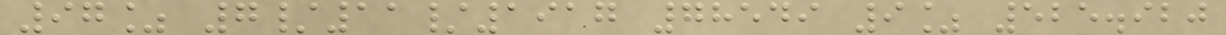97% 7/11/1917 78549 9% 525.920
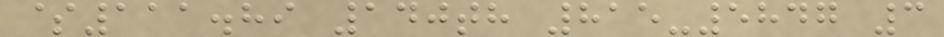$111.89 140th 815-5847 3
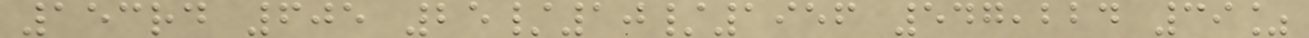153rd 605 25/10/1956 547,224 39%
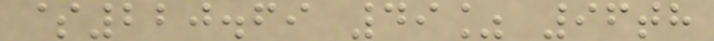$220.69 49% 96th
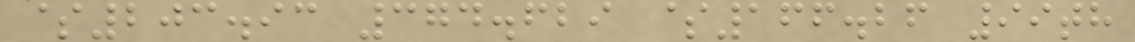$203.93 374.629 $166.26 99th
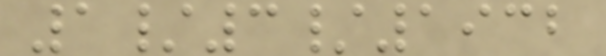1/3/1932
